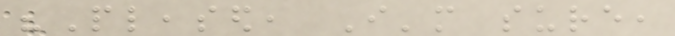"Pleased, I'm sure,
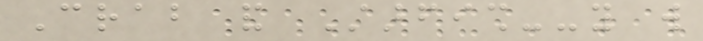Crab and Starfish--you will
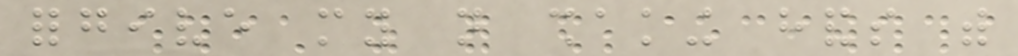forgive my not shaking hands with
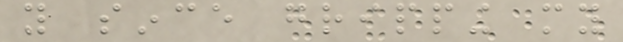you since gripping my
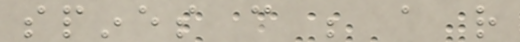spines can be a rather
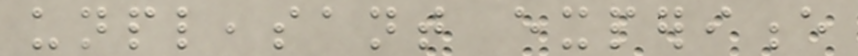unpleasant experience
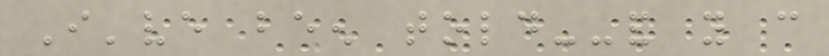I've been told--and you can
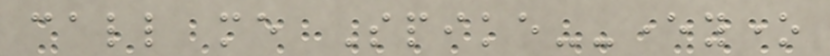call me Spike--everyone
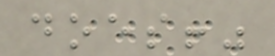does!"
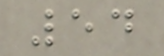54
